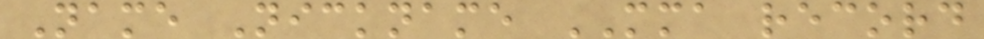Name Nickname MMA record
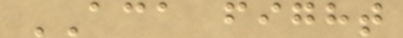ACA fight
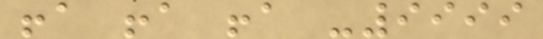!a !a !a -9999
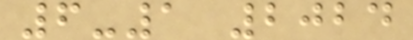6-1 2024
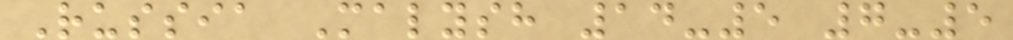Russia Malysh 14-5 7-5
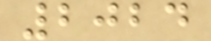2024
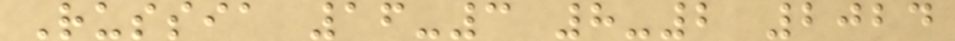Russia 16-3 8-2 2024
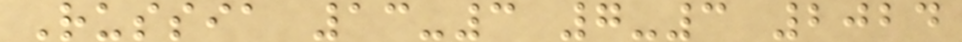Russia 13-3 7-3 2024
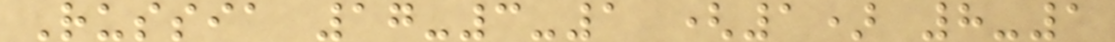Russia 17-3-1 (1) 8-1
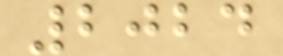2024
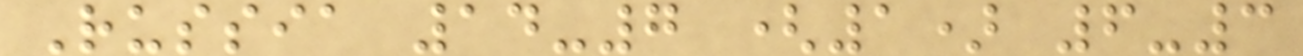Russia 14-7 (1) 6-3
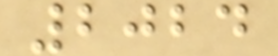2024
